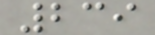239
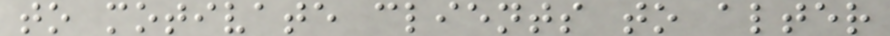to motivate clients to alter
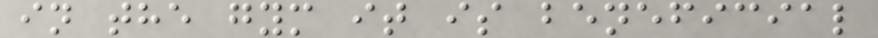in the gym it is beneficial
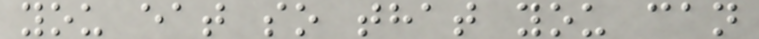you eat so that you can
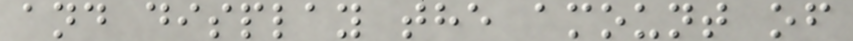and display the amount of
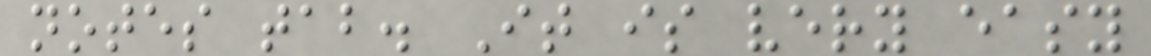notes tab. It is very easy
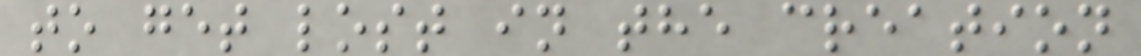to get lost in the creation
